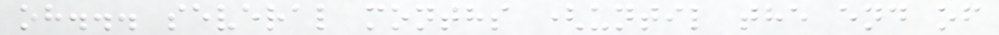oh... several months (until the end of
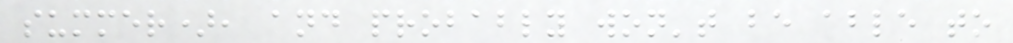summer), and probably won't be able to
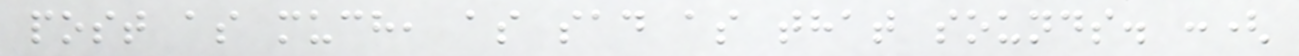post as much, as sad as that sounds. :(
